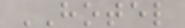HOTEL
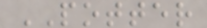POTTER
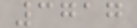3717
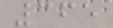365
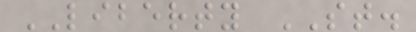LIBERTY ST.
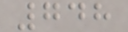748
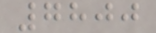7800
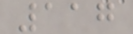117
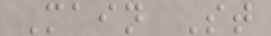Main St
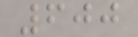600
